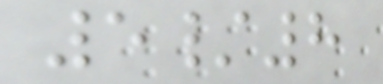5/8
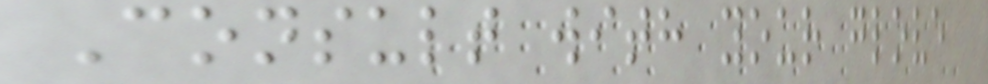Consult with your glove
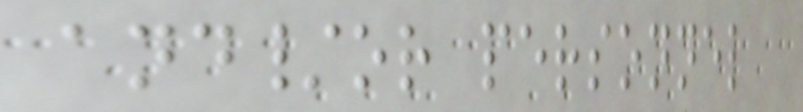and/or personnel
